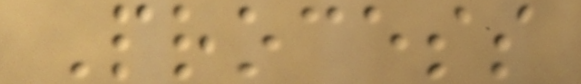Process
